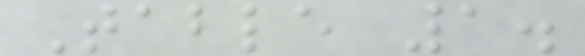Table 1.
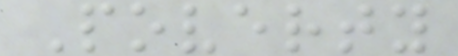Poverty
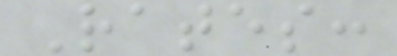Rates:
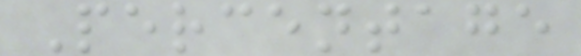Percentage
